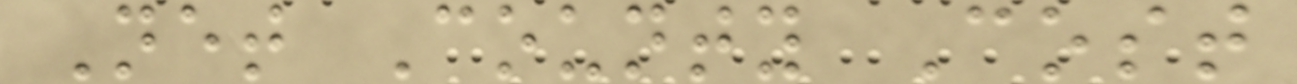Net County Cost
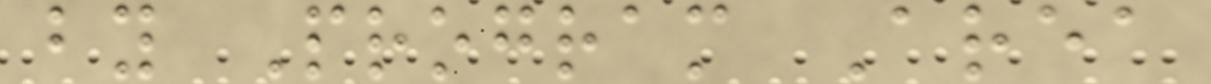by Program Area
